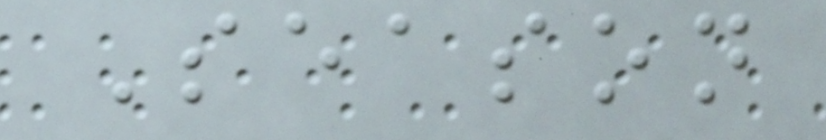Season
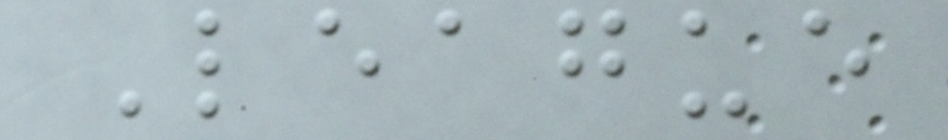League
